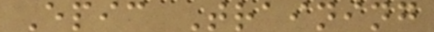Epic Training
